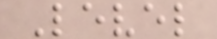Level
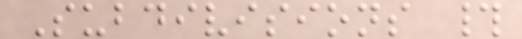Subdivisions #
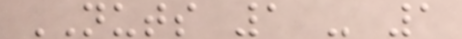NUTS 1 - 1
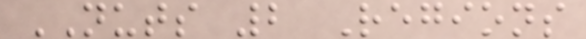NUTS 2 Regions
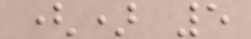() 5
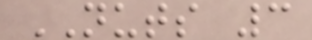NUTS 3
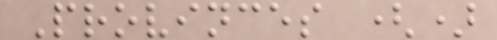Provinces ()
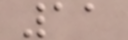11
